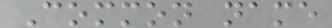Common name
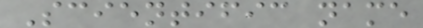Scientific name
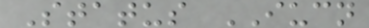Status IUCN
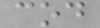cod
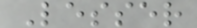Lesser
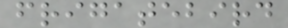frigatebird
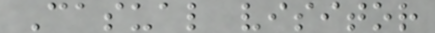Casual visitor
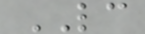LC
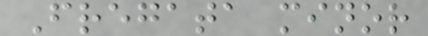Fregata minor
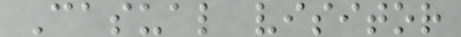Casual visitor
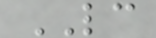LC
